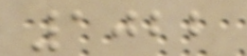1022
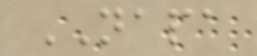NAPA
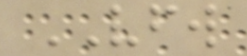VFW
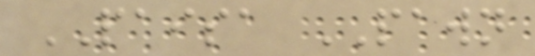PAISA PAWN
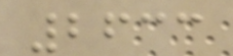2633
